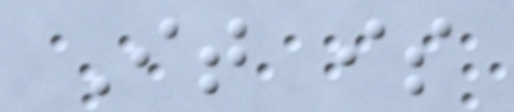It is
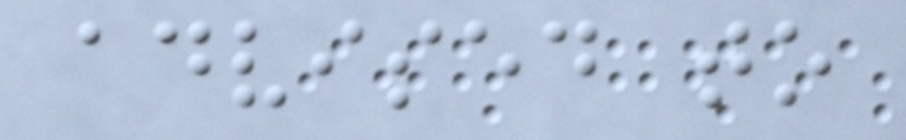advised to
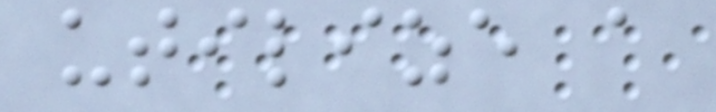utilize a
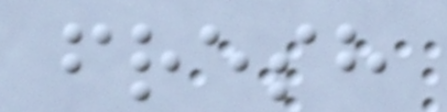fresh
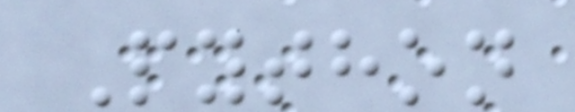Python
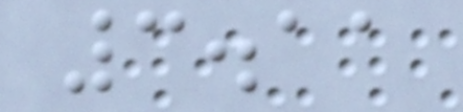3.11
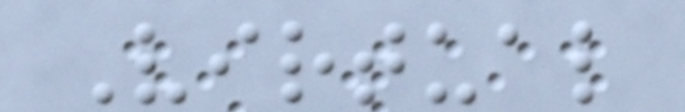Virtual
